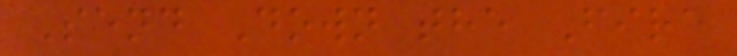Send Down the Fire
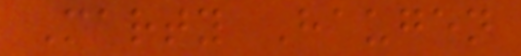Marty Haugen
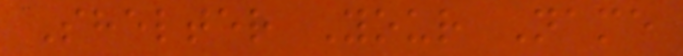Shelter Your Name
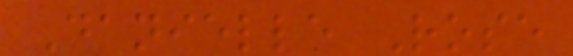Danielle Rose
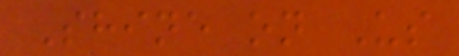Shine on Us
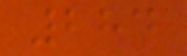284
